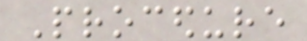Procedure
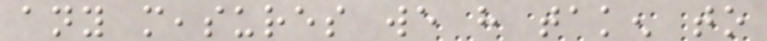any measures we have taken to
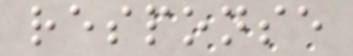response
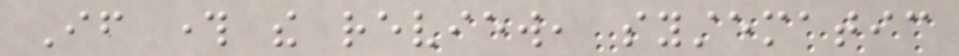If through the review, systematic
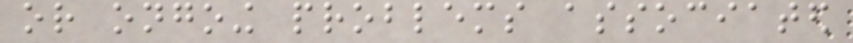or ongoing problems associated
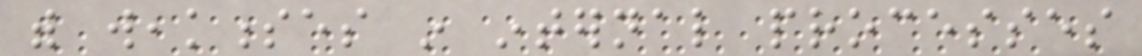with weaknesses in internal processes
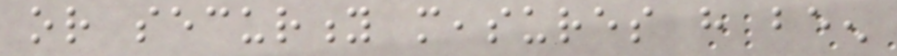or security measures have been
